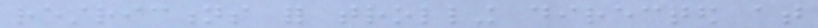restrictions for trolling directed at
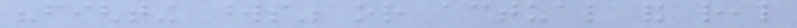"fighting words" or actual and real
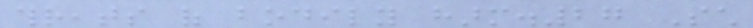threats of bodily harm.27 Such
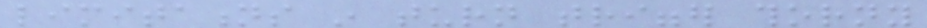limitations in turn trigger thorny
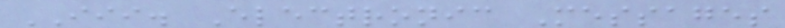III. Electronic Messages
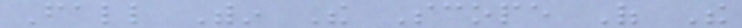Fall Within The Scope Of The
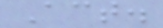Act.
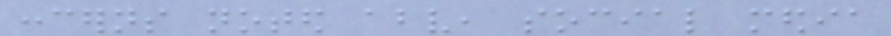concerns noted above, social media
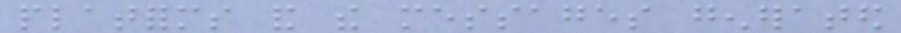platforms and the messages generated
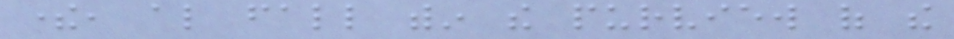there, also fall within the purview of the
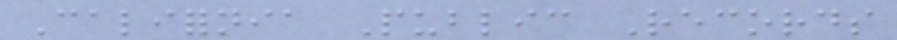California Public Records
